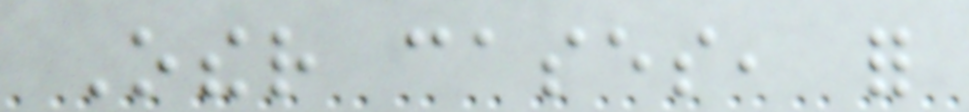Other cases, for
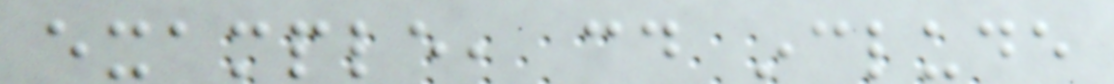example, could include
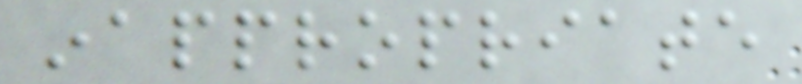inappropriate
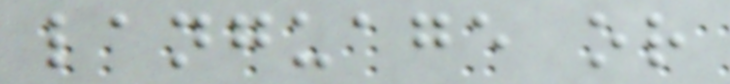language or
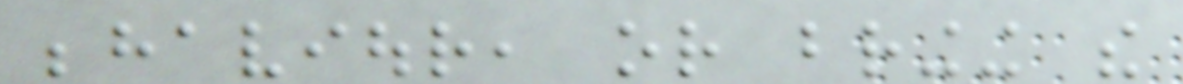behaviour, or bringing the
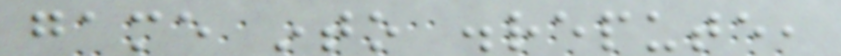game into disrepute,
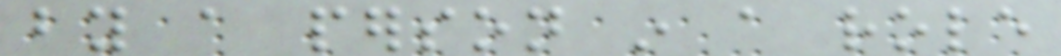by a person in a role
